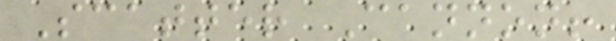Scatter Cannon!
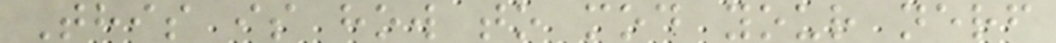This is how to mod your nerf
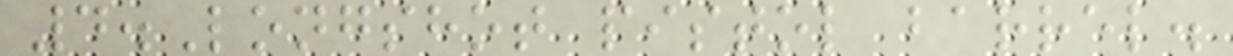4.Longshot pistol barrel.
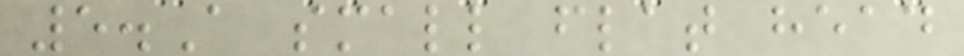5.A small flat head
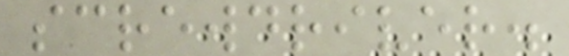screwdriver.
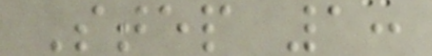Step 1:
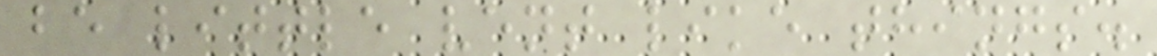be little vent like things.
